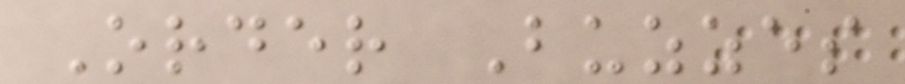Order Buzzes
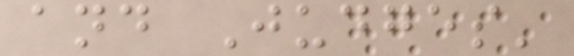and Judges'
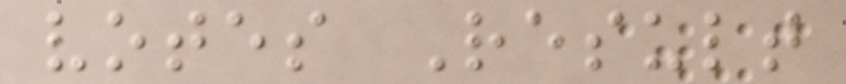votes Result
